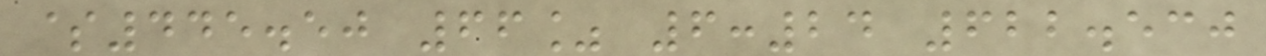$445.50 66% 6:24 622.530
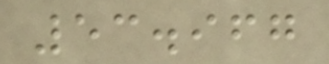53.967
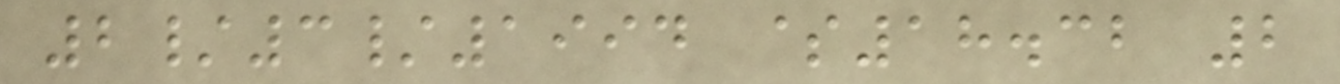2/3/1994 $18.32 2
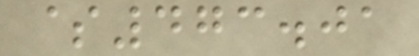$473.01
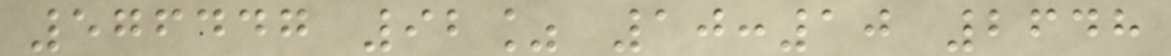576447 92% 10:10 2648
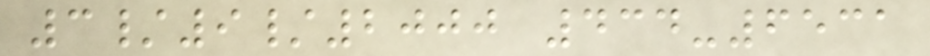3/9/2000 434-6531
